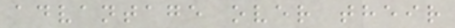advantage over their
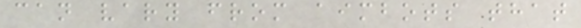can vary from aimbots that
